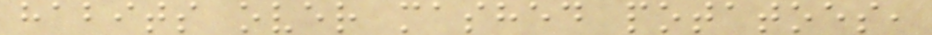habits over mashed potatoes,
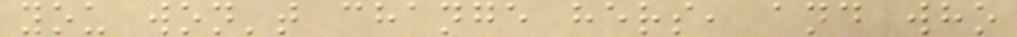you won't change hers, and who
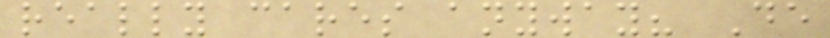really cares anyway? De
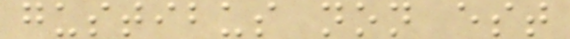gustibus non est
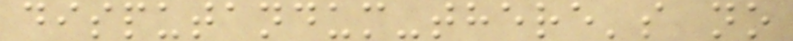disputandum-there's no
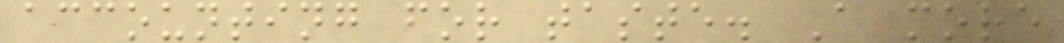accounting for taste. A more
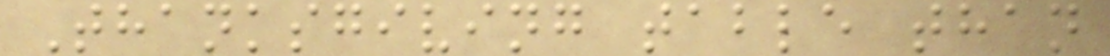Thanksgiving table than
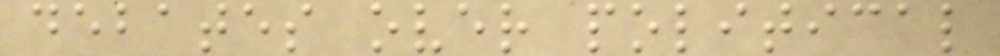debates over political
